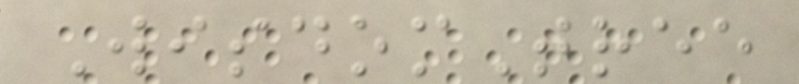WisdomTree
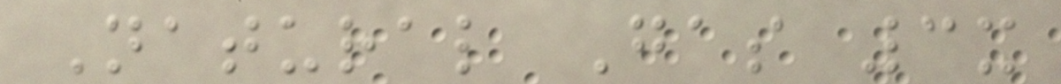Natural Gas 3x
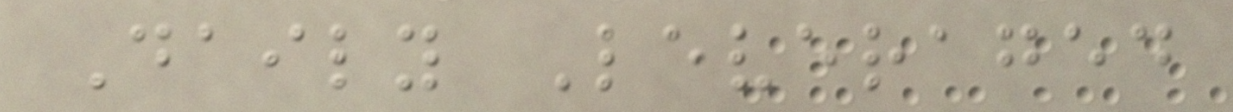Daily Leveraged
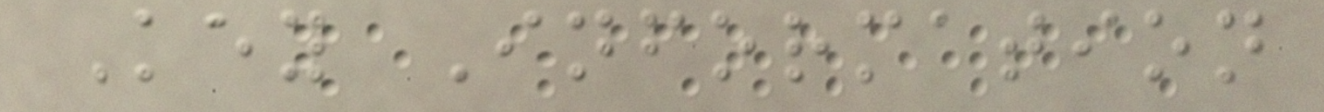Key Information
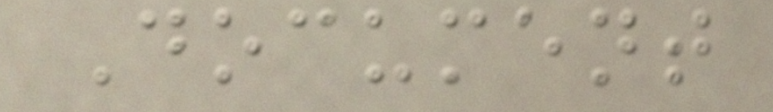Document
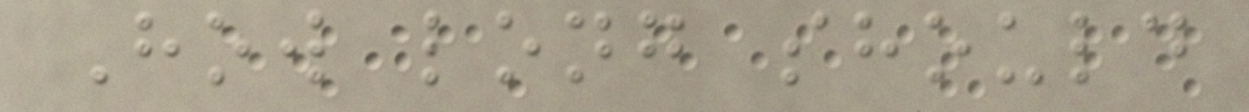How long should
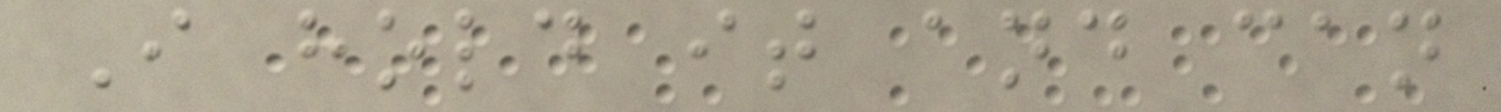I hold it and can
